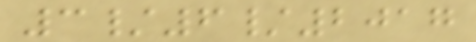3/6/2017
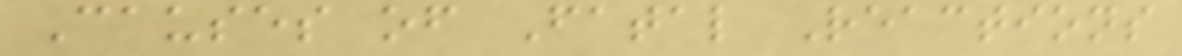Causes of Fatal Reactions
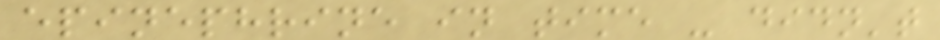epinephrine in time - didn't
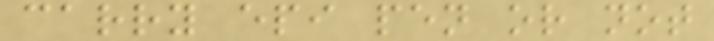carry epi pen or not
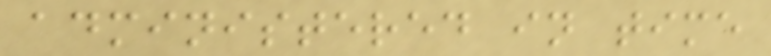administered in time
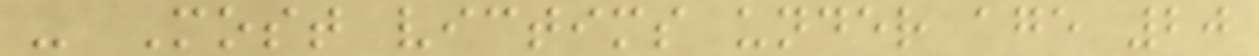- Most victims under age 20
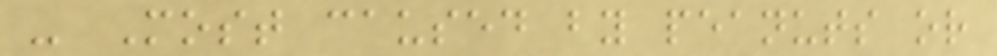- Most caused by peanuts or
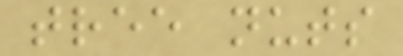tree nuts
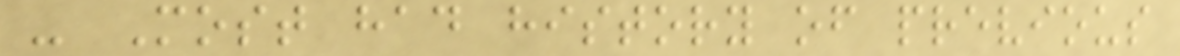- Most had history of previous
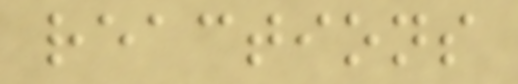reactions
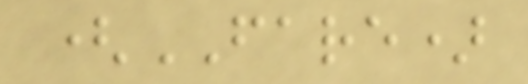(FARE)
